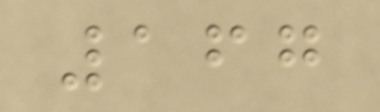167
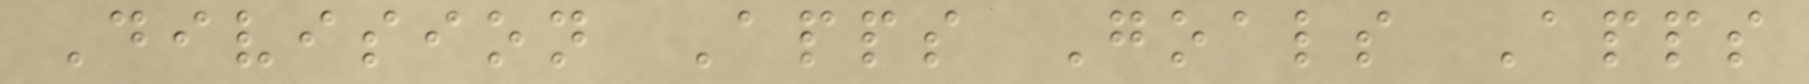Division Apps Goals Apps
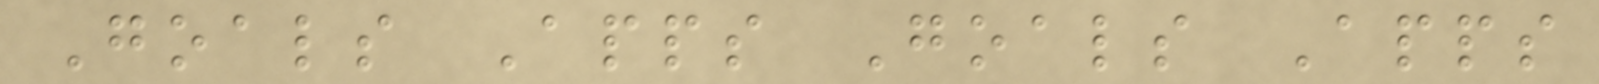Goals Apps Goals Apps
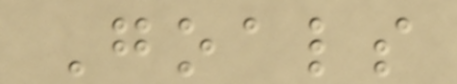Goals
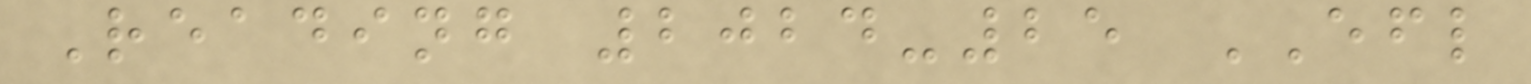Reading 2024-25 EFL
